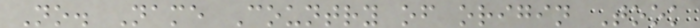No. Name Country of origin Took
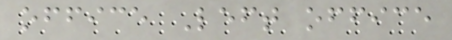office Left office
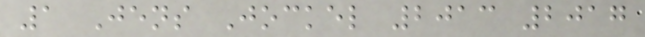1 Jens Jockel 2013 2017
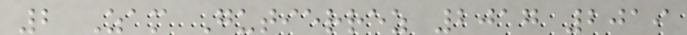2 Zam Gutierrez 2017 2019
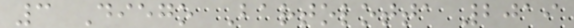3 Diego Bartolotta 2019
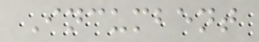Incumbent
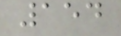154
